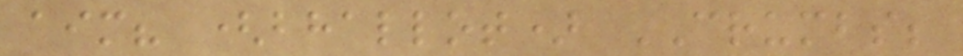aim? (bhallot) CRUMBS;
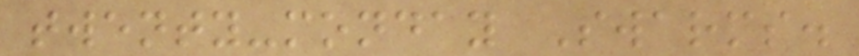twenty-monday Swarms.
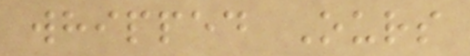whipped Ours
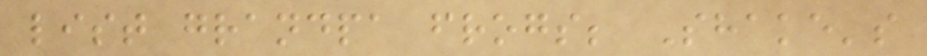list grandpa frogs; Shake's
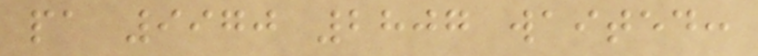pa 9970 2807 waited:
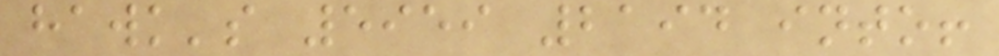hawk's 5959 2194 into!
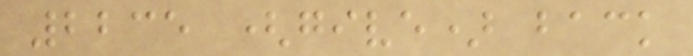2235 (give) back
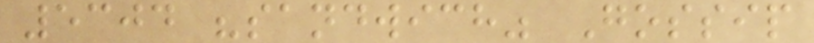5304 "sandwich" Gossip
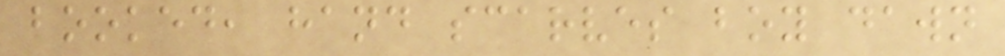booked, hand scarves boy dawn
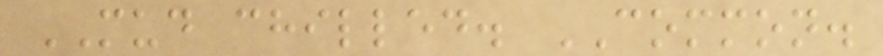MUD chilled. COMMON.
